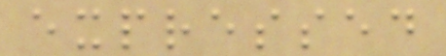expressed
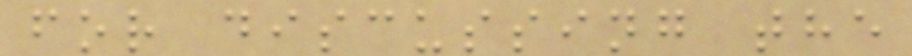for discussing the
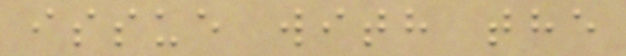issue with the
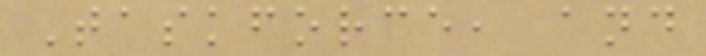Taskforce, and
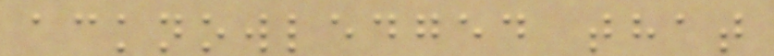acknowledged that
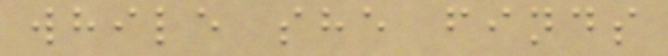while she finds
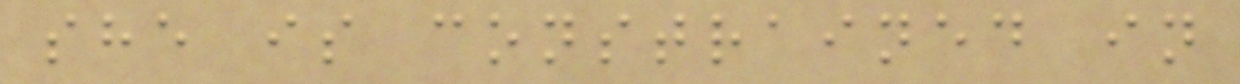she is constrained in
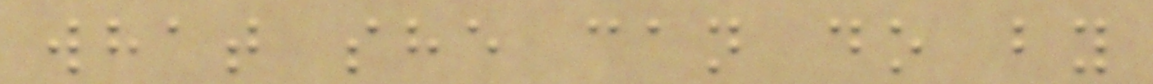what she can do by
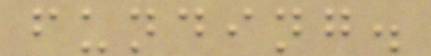funding.
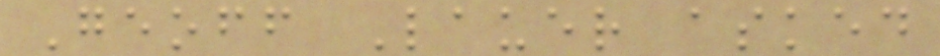Geoff Lauer asked
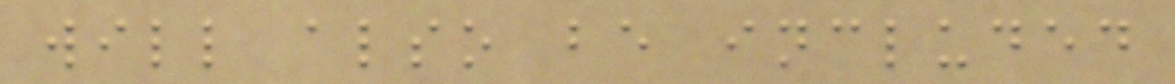will also be included
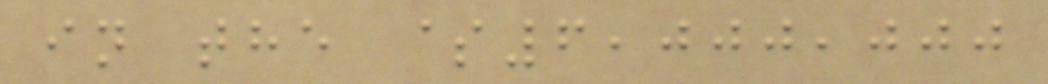in the $6,000,000
